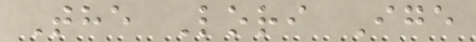The Lori Ige
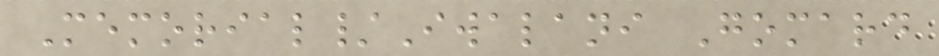Memorial/Iwalani Gomard
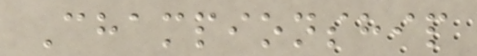Championship
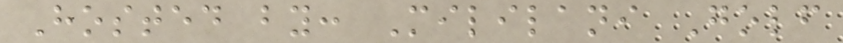Hosted by: Mililani Golf
